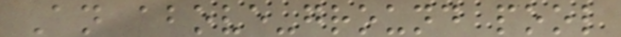An above-ground pool
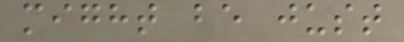might be just
